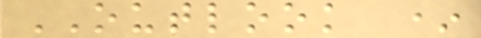OUTLOOK *
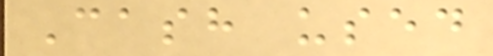Cash used
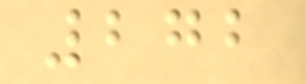272
